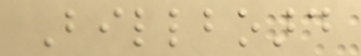Billboard
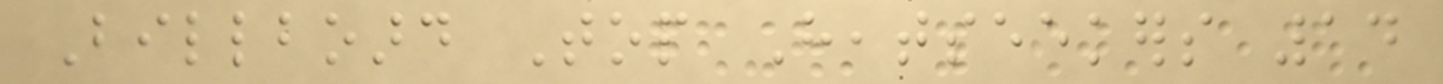Billboard Top Heatseekers 14
